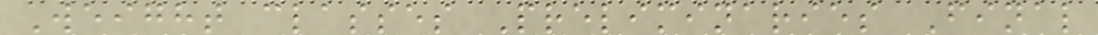Weight classes Preliminaries Final
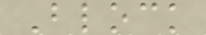Block
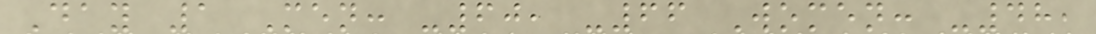Day 1 Men: -60, -66 Women: -48,
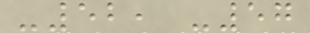-52, -57
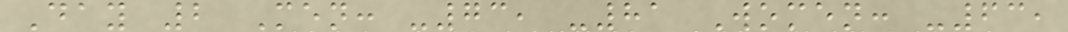Day 2 Men: -73, -81 Women: -63,
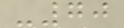-70
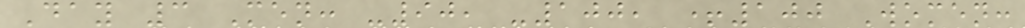Day 3 Men: -90, -100, +100 Women:
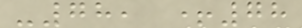-78, +78
